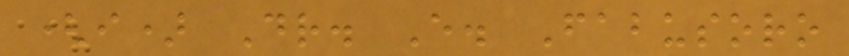(i) Dr. E. Fabusoro
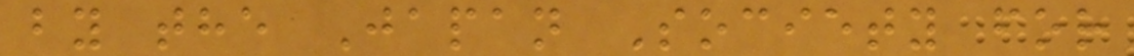by the Japan Society for
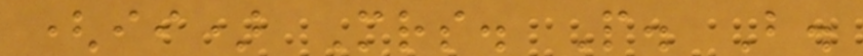(ii) Mrs. P. B.
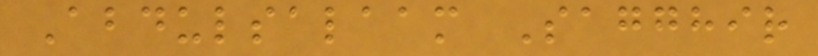Abdulsalaam Sagghir
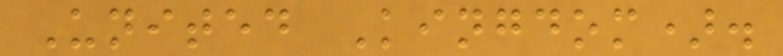United Kingdom).
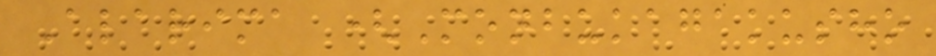Alarima (Monbukagakusho
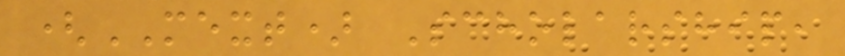(MEXT) Scholarship,
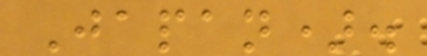Japan).
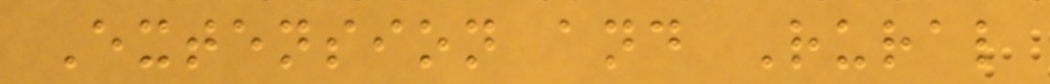Extension and Rural
